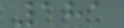181
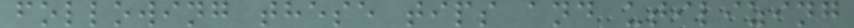following these tips and utilizing
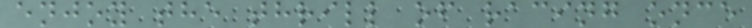enjoy the thrill of racing once
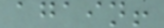again!
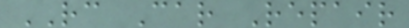RC Car Repair
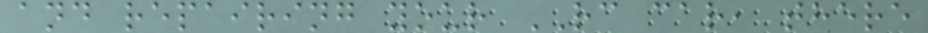and repairing your RC car, there
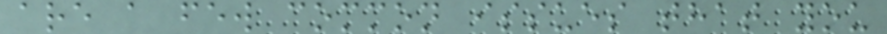are a few common issues that you
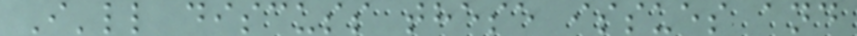I'll discuss these issues and
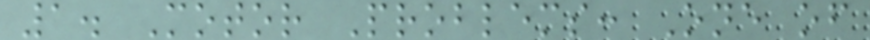1. Motor Problems: One of
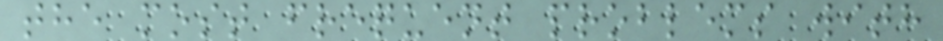the most frequent problems with
